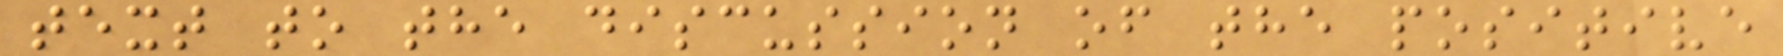text to the discussion of the positive
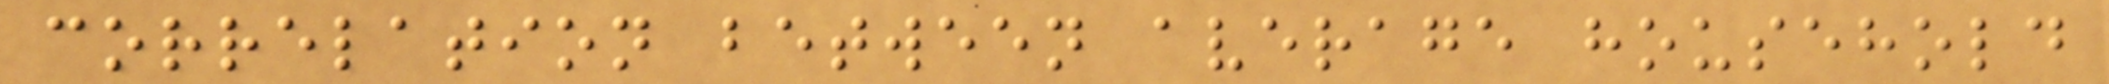correlation between average household
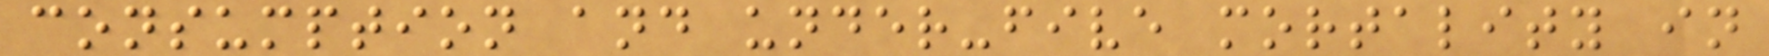consumption and under-five mortality in
